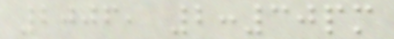2006, 2:30pm
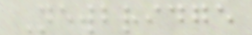Newbridge
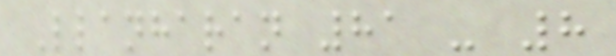Llanharan 81 - 8
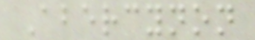Abercynon
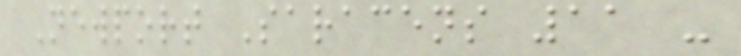Newport Saracens 11 -
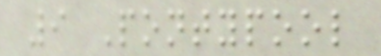9 Pontypool
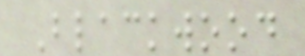Blackwood
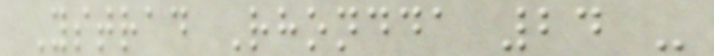Ystrad Rhondda 24 -
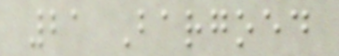21 Bargoed
